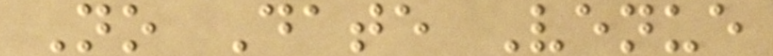No Date Venue
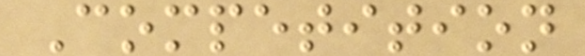Competition
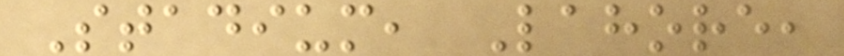Stadium, Lahore,
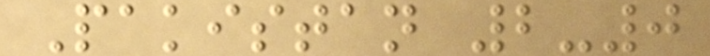Pakistan 2-0
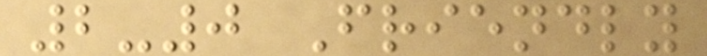2-0 Friendly
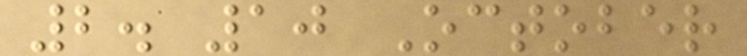2. 10 October
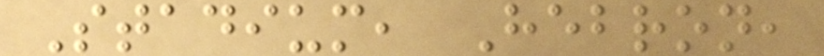Stadium, Hebron,
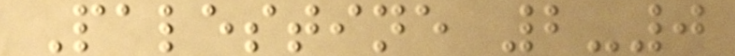Palestine 2-0
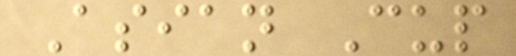Asian Cup
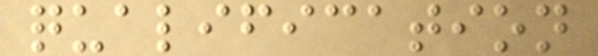qualification
